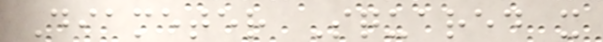Diameter Squared x
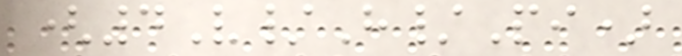(4V/H/Pi)
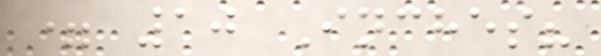= 10 Inches?
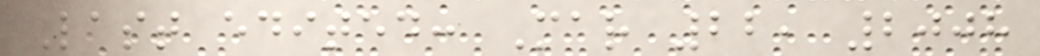Last edited: Mar 22, 2008
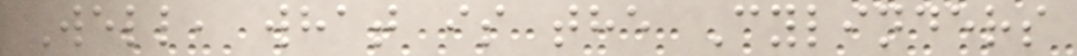Well, what is the Cylinders
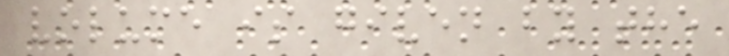volume is given by the
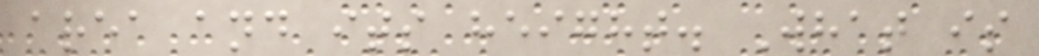area and its height. What is
